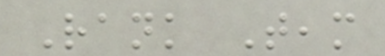Rank Team
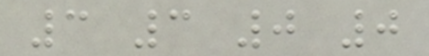3 3 0 0
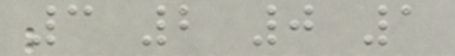3 2 0 1
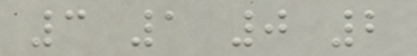3 1 0 2
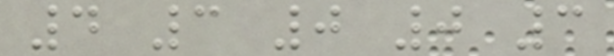4 3 0 0 3
